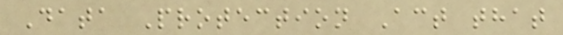Data Protection Act that
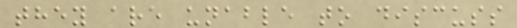they are unable to discuss
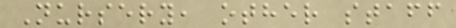Nursery, other staff
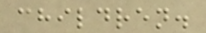children.
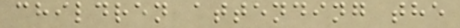children attending the
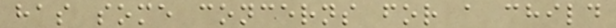has some concerns for a child
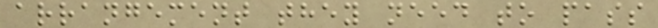arrangement they need to pass
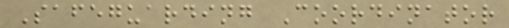Safeguarding Coordinator
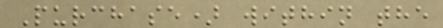Purchase) within the
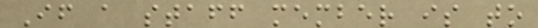If a staff member is to
